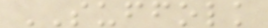SUFFOLK
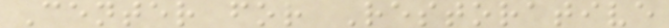Center for Restorative
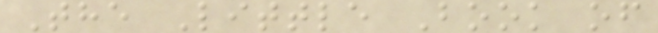The Little Book of
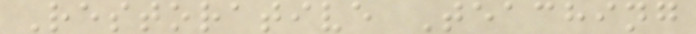Restorative Teaching
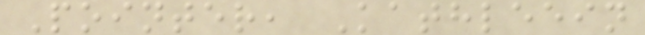Pointer, Kathleein
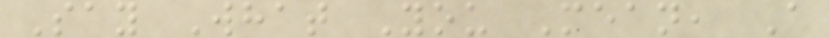Say What You Mean, A
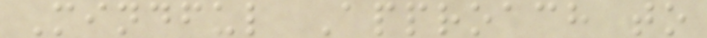Mindful Approach to
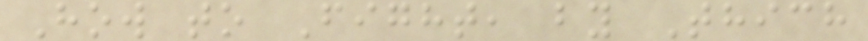How to Fight, by Thich
